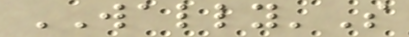WALLY'S
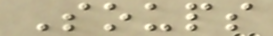Soups
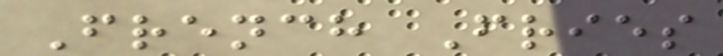French Fries
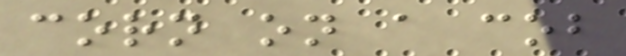corn on a cob
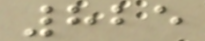825
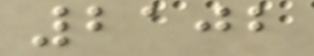2102
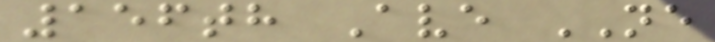156th Ave NE
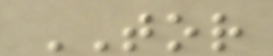TOR
